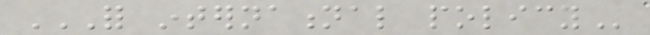FOR INTERNATIONAL POLICY
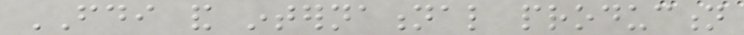FDI and international production
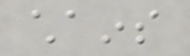chains
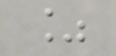%
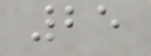25
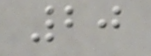20
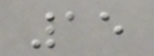15
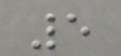5
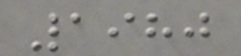1980
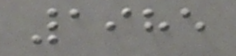1985
